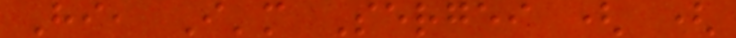Hi, I'm Sergei ( (
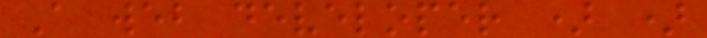A web developer ) )
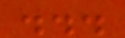...
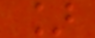]
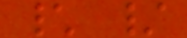\ /
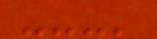---'
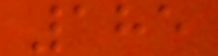185
